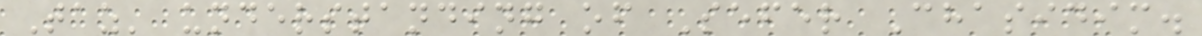Taz' understanding of Sefer Chasidim.
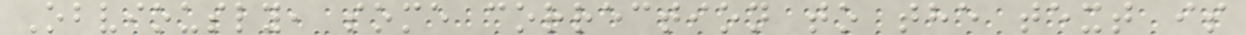Obviously, some correction to the text is
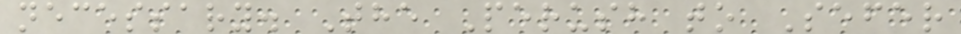necessary. The Perush to Sefer
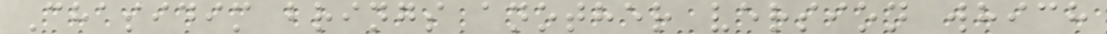Chasidim brings another version which
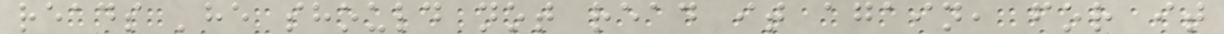reads 'he should not read it again, for it
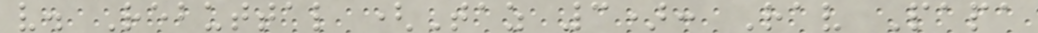v. Rebuttal (Taz 3): Rav Papa
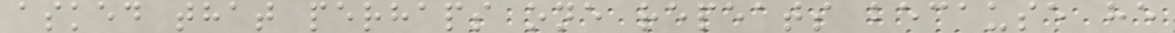asked that perhaps one repeats because he
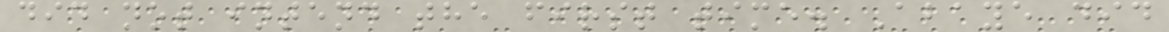did not intend the first time. Abaye did
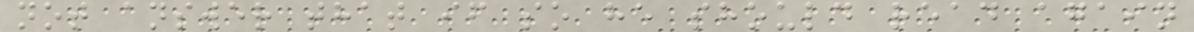not answer that if so he should read again
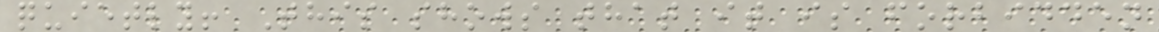quietly! This shows that it is forbidden
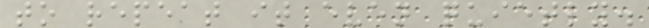to repeat it even quietly.
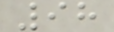98
